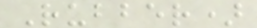Rubber)
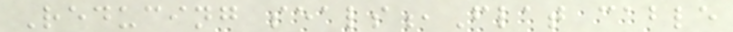Reducing seals,Flat cable
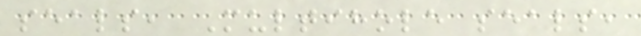seals, Multihole seals,
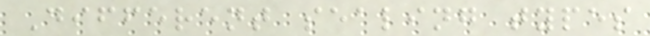Different sealing types
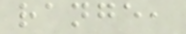range,
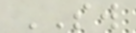SW
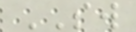SW
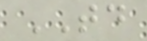TD
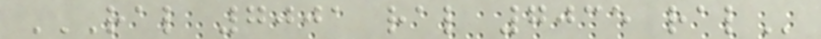RAL 7001 RAL 7035 RAL
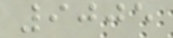9005
